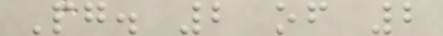Pg. 2 of 2
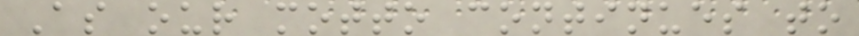As our motto continues to
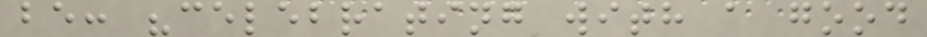be: "celebrating with a good
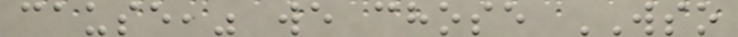cause," we chose WSO
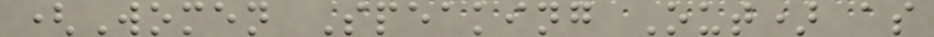(Women Speaking Out) as
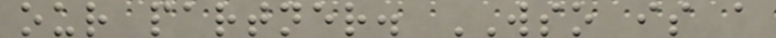our partner. WSO is a
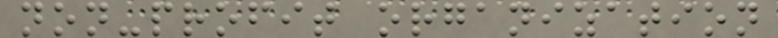non-profit organization
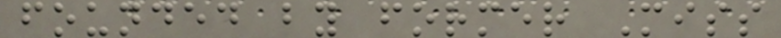founded by former Miss
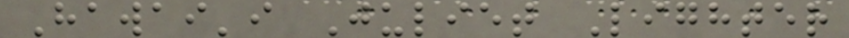Hawai'i Juliet Lighter
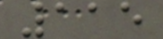115
